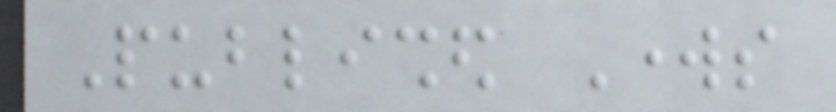Published Works
